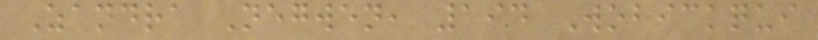Zandra Negwen, 194 Wobickqui
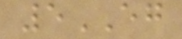5EG
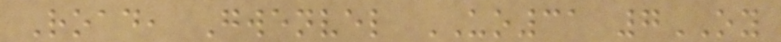Road, Gwenvel UO31 7OY
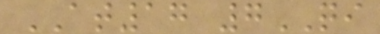AT17 7QI
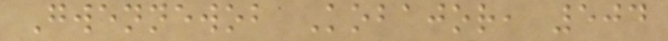Gwennewob Kobajor, 504
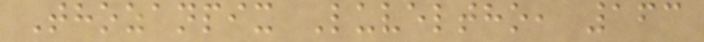Thozanpix Luveltho, 163
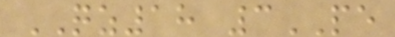QZ18 3PE
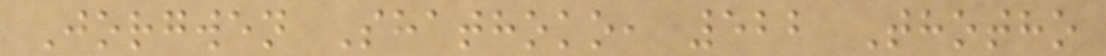Jorgwen Shathoko, 522 Thotho
